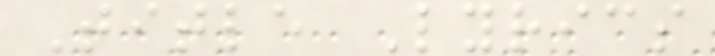Title Lyrics
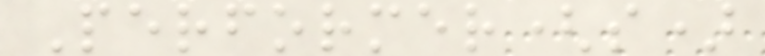Performer(s)
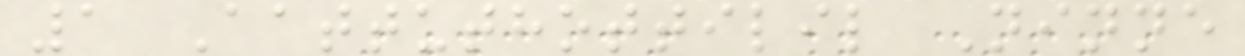1 Aattuthottilil Ninne
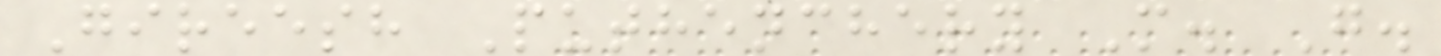Gireesh Puthenchery M. G.
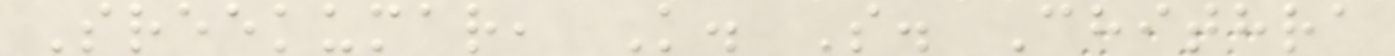Sreekumar, K. S. Chithra
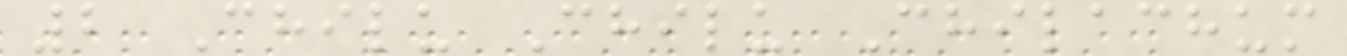2 Chilu Chilu Chilachum
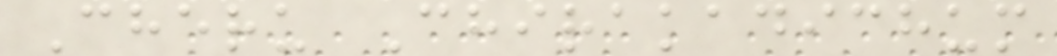Cheru Chirakadichum
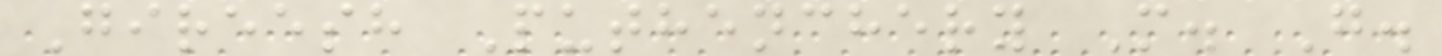Gireesh Puthenchery M. G.
